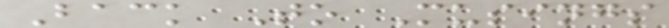Back To Musings
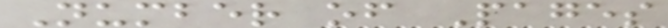Number of Pages
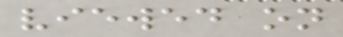viewed on
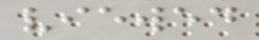viewed
